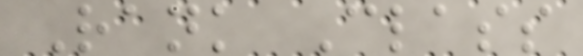Rank Class
